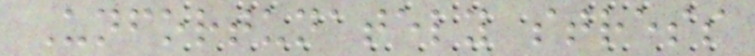Unfortunately stress
